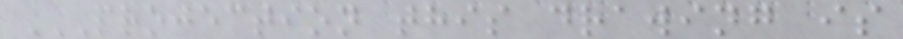PROJECTION THIS DRAWING IS
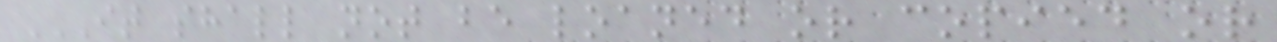IT SHALL NOT BE LOANED OR COPIED OR
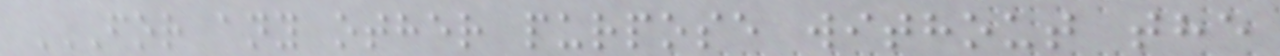FOR ANY OTHER PURPOSE WITHOUT THE
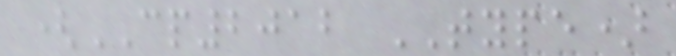(CP2012 TYPE)
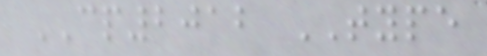CP2012 TYPE
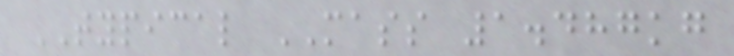TYPICAL MASS 1.487kg
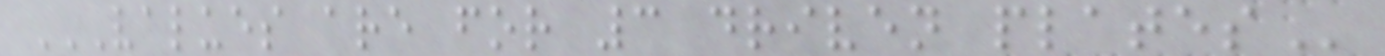VALUES ARE FOR 3 DRIVEN PLATES
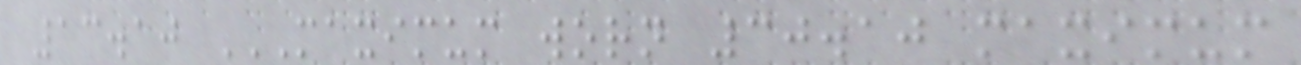13.10 MAXIMUM WORN 30.10 MAXIMUM
